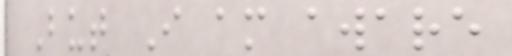But I am aware
